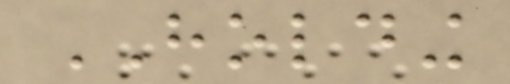HOLDING
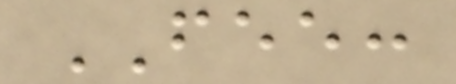FEE:
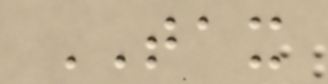TAX
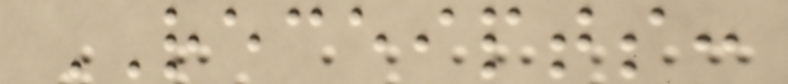RECEIPTS:
